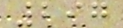297
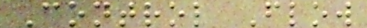Control Flow
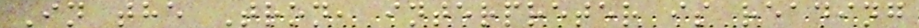In the Tron, interpreter is reading
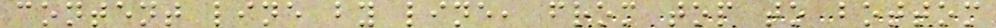content line by line, from top to bottom
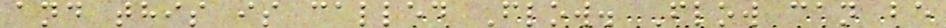and this is called Flow. Flow can be
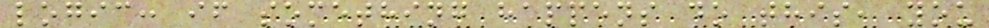logic: if something happens do this, you
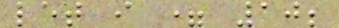let i = 10;
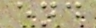end
